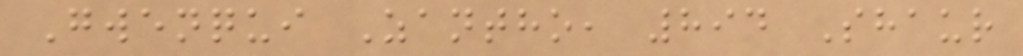Gwenqui Zantho, 894 Shaur
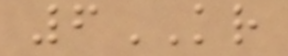6KR
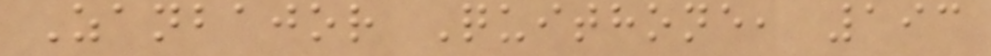Zanbajor Quithone, 193
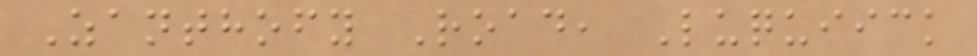Zanthofy Road, Luquiick
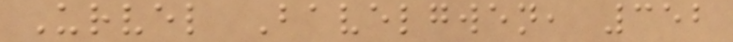Urvel Bavelgwen, 352
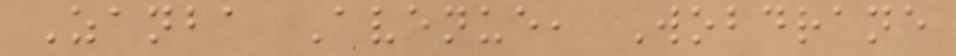Zanba Avenue, Wobdrane
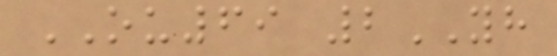OU69 2YH
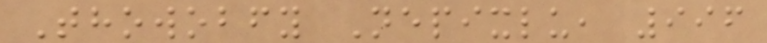Thowobfy Nepixlu, 996
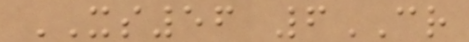XS56 6CR
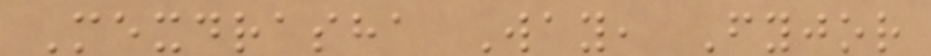Mexdrasha Way, Fyjor
